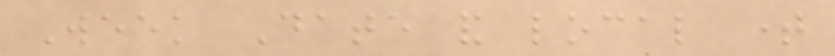Week Date and local time
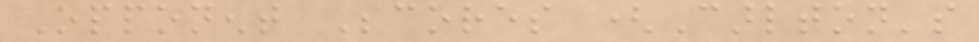Opponent Scores (Carlton's
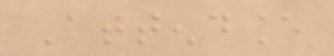Attendance
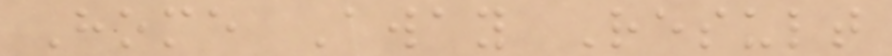Home Away Result
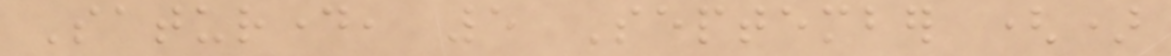Saturday, 5 September ()
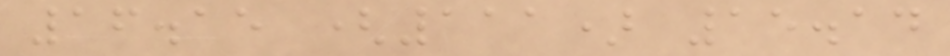16.15 (111) 15.14
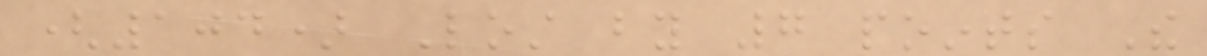(104) Lost by 7 points The
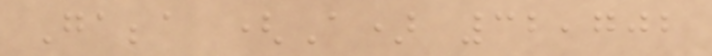Gabba (A) 32,702
